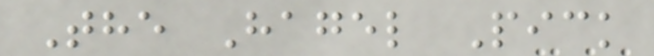The Hagel Pick
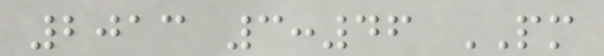2013 3:46 PM
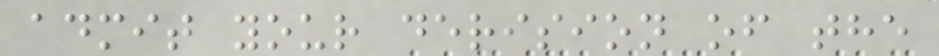admit your derision of the
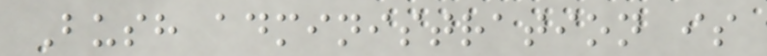Bush administration is
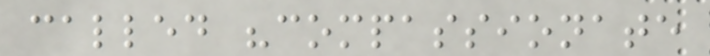called "compassionate
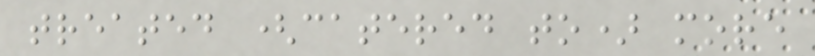treated (catered to) more
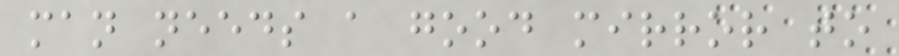man needs a good mirror to
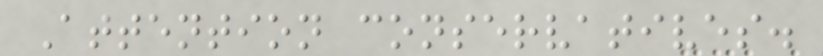Attention conservatives.
